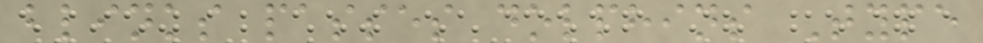blinks passes dolphins Type
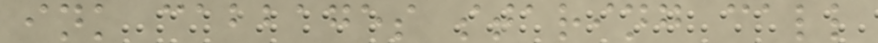ink cabbages staring call
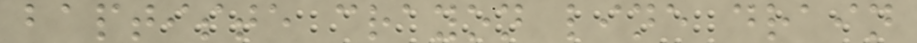baptiste crayon line drain
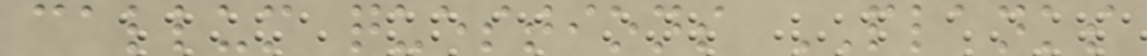callum questions PLANKS
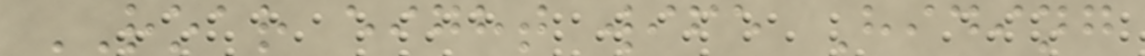ROAR eight wife Hiding
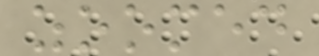zoomed
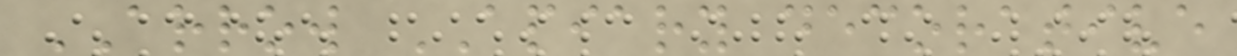ARROW APIARY decorative
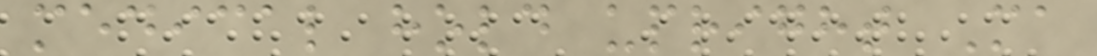medical hold upright Ma
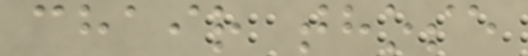chair those
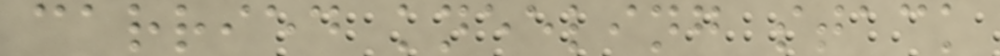carried kneeling stack
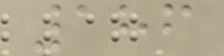186
